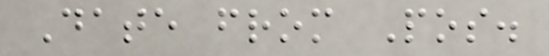Date from Pos.
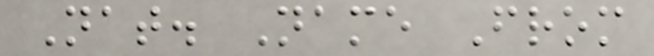Nat. Name From
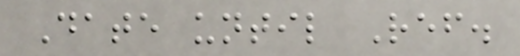Date until Ref.
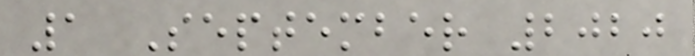1 September 2020
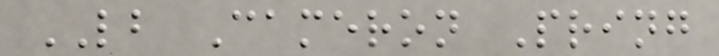LB Cameron Pring
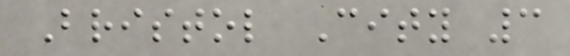Bristol City 3
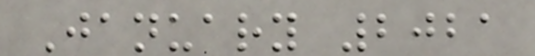January 2021
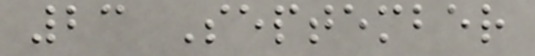23 September
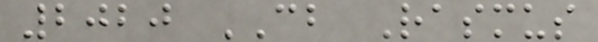2020 CB Rasmus
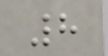8
